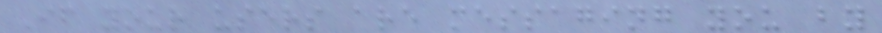If your users are messaging you by
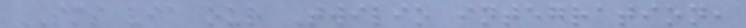SMS via our Twilio integration,
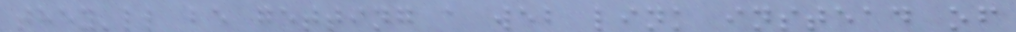they'll be getting a web link instead of
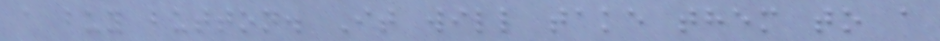a buy button. It will take them to a
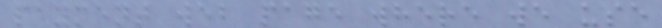payment web page where we use
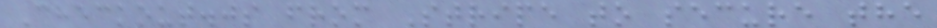Checkout.js from Stripe to secure the
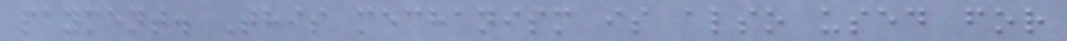payment. This mechanism is also used for
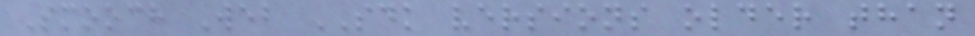Smooch Web SDK versions older than
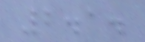2.1.
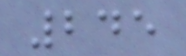245
